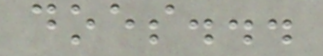does...
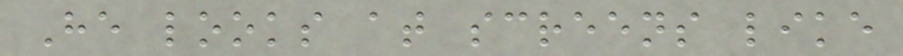He looks at screens like
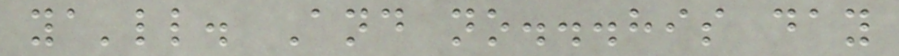ya'll. And no...his day
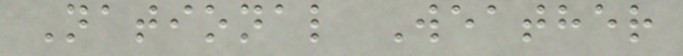National Weather
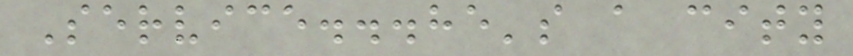Service...he's a city
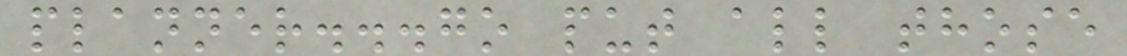planner...go put all those
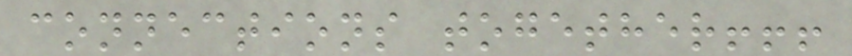connections together!!!
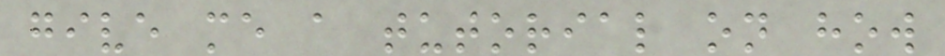give me a tutorial on how
